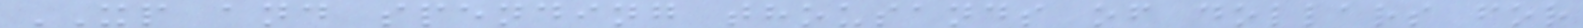XP and spending thousands of dollars for
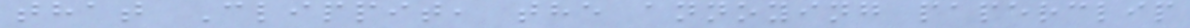that Clippit, the annoying paperclip
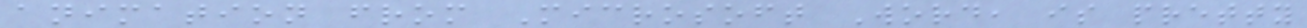animation from Microsoft Word, is pretty
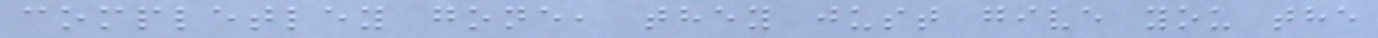completley gone, they just give you the
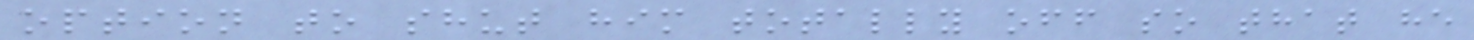option to shut him totally off so that he
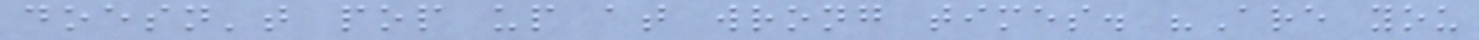doesn't pop up at wrong times. "Are you
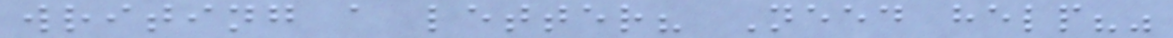writing a letter? Need help?"
